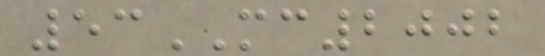53MC2002
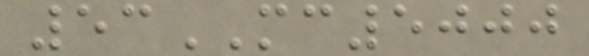53MC5000
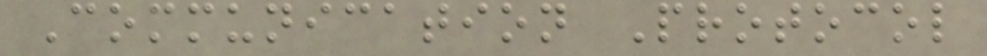Communication Protocol
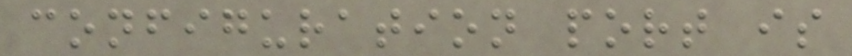configuration port is
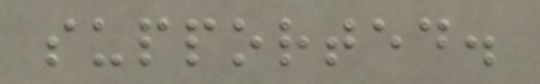supported.
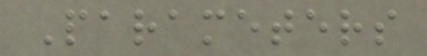Parameters
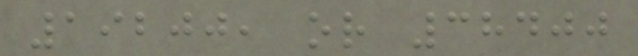19200, or 38400
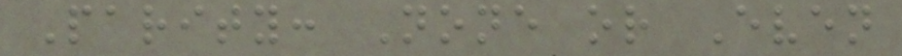Parity: None or Even
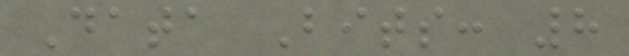Data Bits: 8
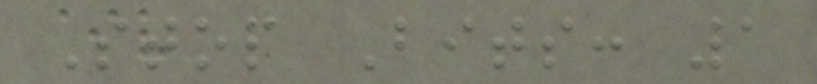Stop Bits: 1
